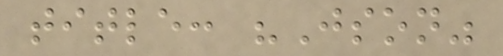title: "Json"
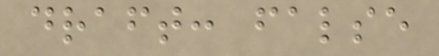draft: false
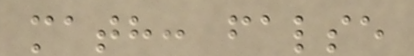math: false
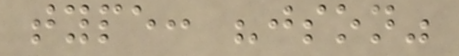type: "json"
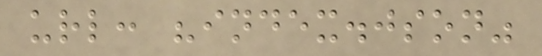url: "index.json"
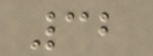32
